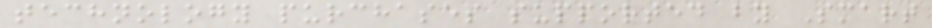technology purchases supported by Smart
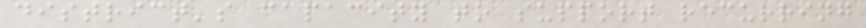district's capacity to support recurring
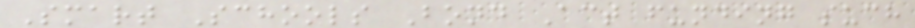Smart Schools Bond Act funding such
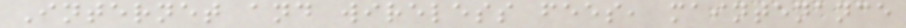Internet and wireless fees, maintenance
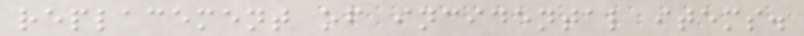replacement of incidental items.
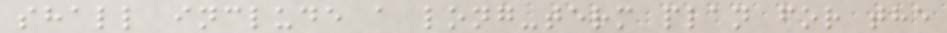shall include a long-term plan for the
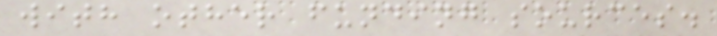with other funding sources.
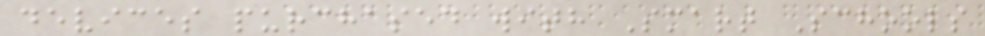devices purchased with Smart Schools
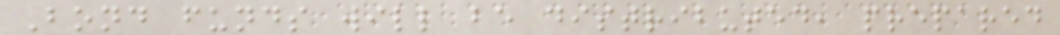Bond funds will be distributed, prepared
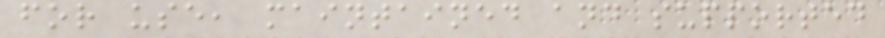for use, maintained and supported
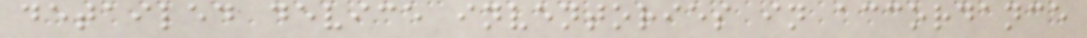detailed device inventories in accordance
